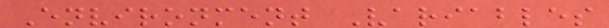Environment Variables
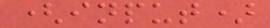(input)
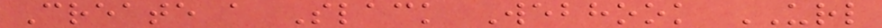Create a Slack Webhook URL
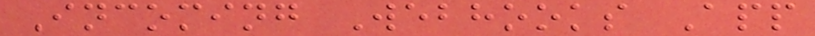Incoming Webhooks App
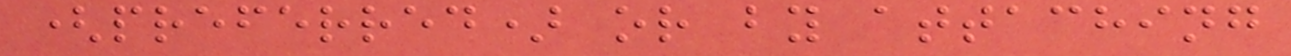(preferred) or by attaching
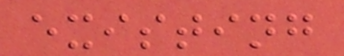existing
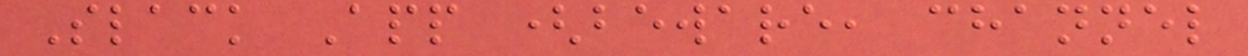Slack App (beware, channel
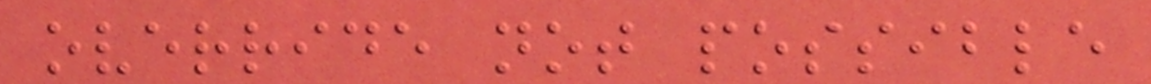override not possible
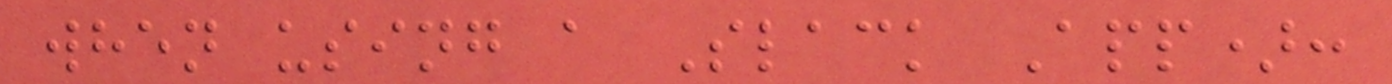when using a Slack App):
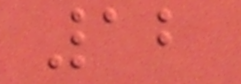12
